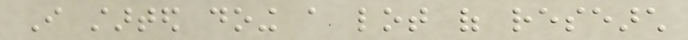I started doing a lot of research
